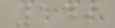149
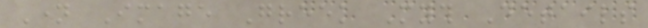Name Image Greek Myth Details
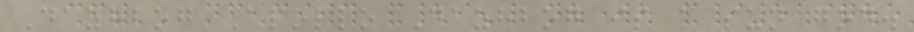Dazhbog Apollo Dazhbog is a sun god.
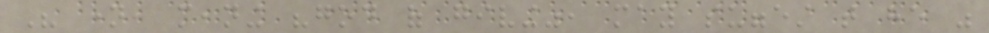His name, meaning "god of giving", may suggest that he was
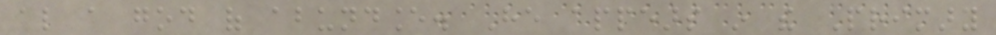also a god of abundance. He appears in the Primary
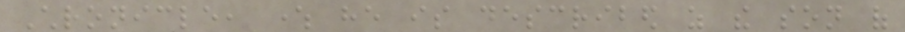Chronicle, where he is described as the son of
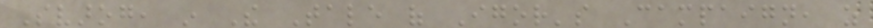Svarog, in The Tale of Igor's Campaign, as
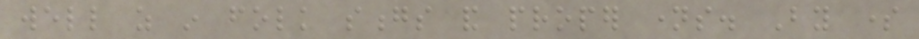well as in folk songs and proper names. By some
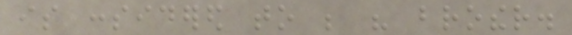is considered to be his brother.
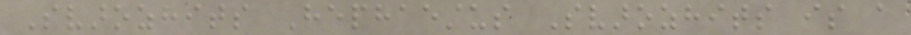Svarozhits Hephaestus Svarozhits is a
